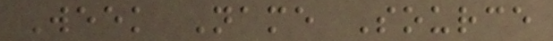Week Name Source
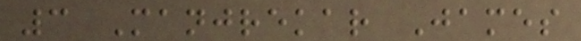3 Manjrekar James
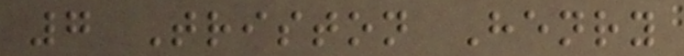7 Triston Henry
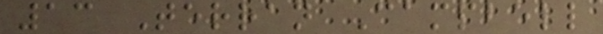13 Terran Campbell
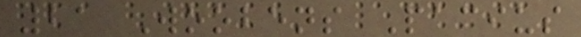21 Woobens Pacius
